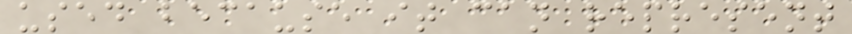used because it can represent
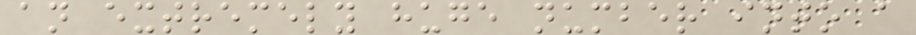an extremely huge number into a
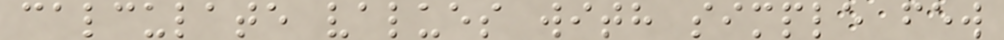calculate values with simple few
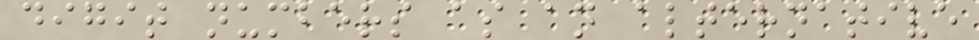digit numbers as an alternative
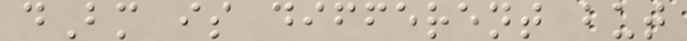dBm is different but
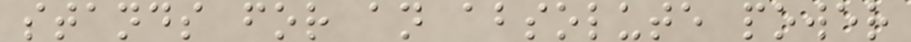stands for an absolute power
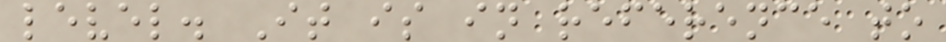level. It is in reference to
